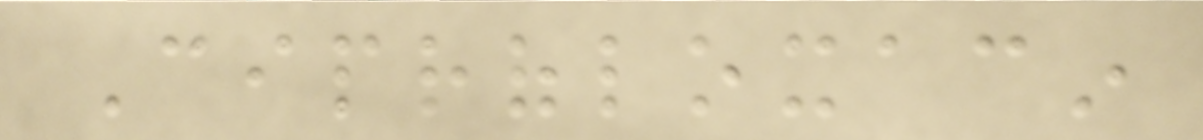Ciprofloxacin
